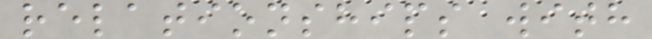relationships with
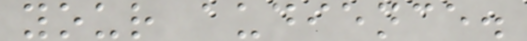your audience.
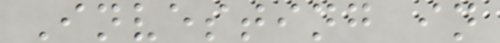Investing in
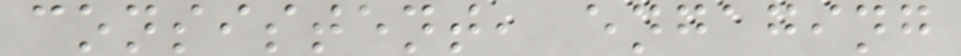consistent, engaging
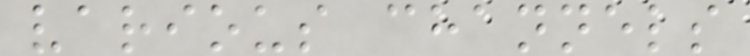various channels
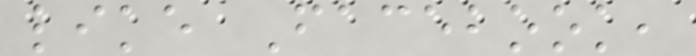like Facebook,
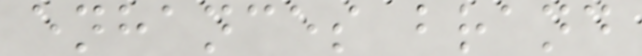enhances brand
